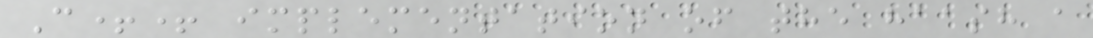C++ implementation of the haash a
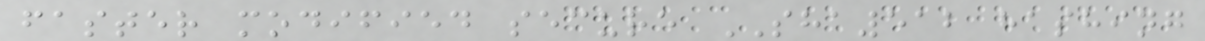faster modified secure SHA512 hashing
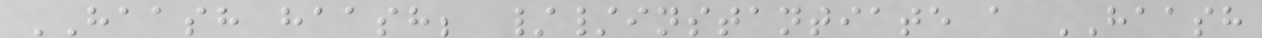HAASH haash; //instantiate a HAASH
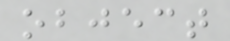object
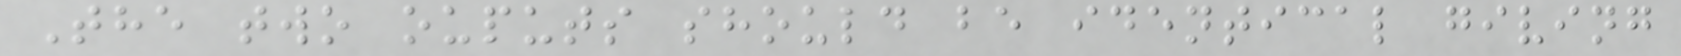The two ouputs should be identical giving
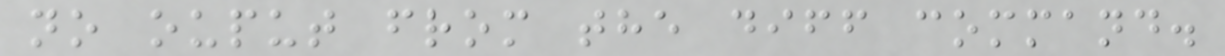no ouput from the diff command.
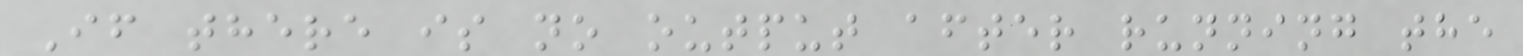If there is no output after running the
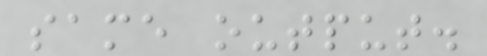same output.
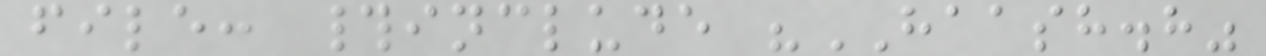file: #include "HAASH.h"
